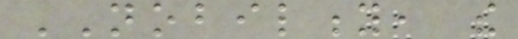NOBILITY, the
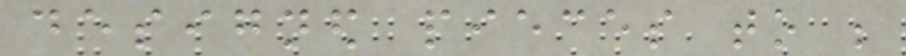designed pieces to be
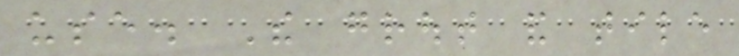use. The grout and tile
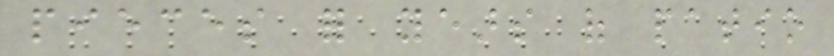pieces for years of patio
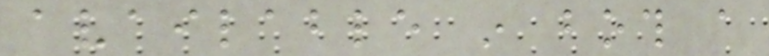available in both a
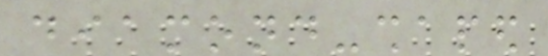diamond-shaped
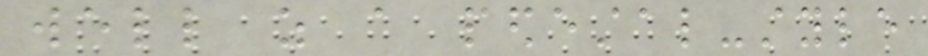well as a pedestal-style
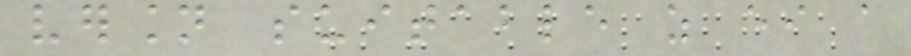version suitable as either a
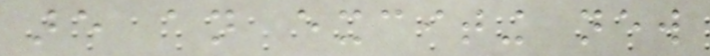are an exciting new
